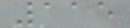115
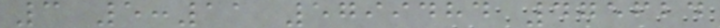3 5:11 5799484 475624
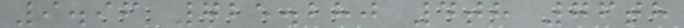9.96 725.280 4th 76th
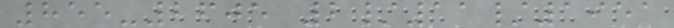855-2605 2/11/1951
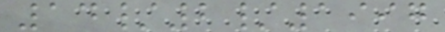14/2/1997
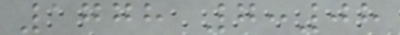1778 7:08
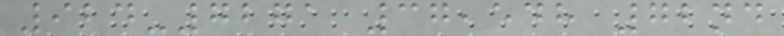924-7271 37,548 72nd
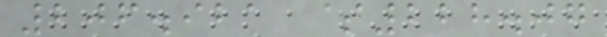206.921 $228.07
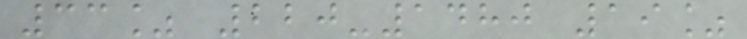33% 220-1480 19%
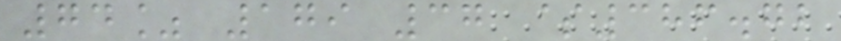74% 179 37 $386.72
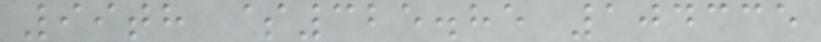99th $325.85 104335
